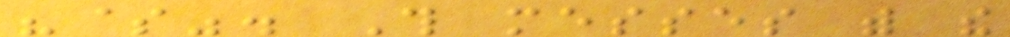"$". This messes with the
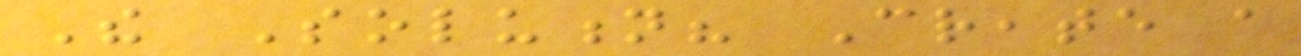The Solution? Create a
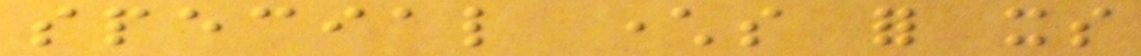special characters for its
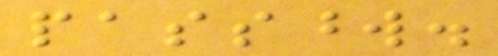password.
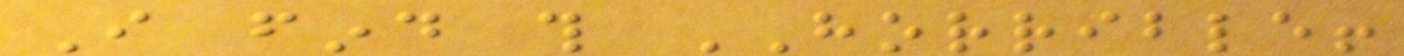I find this HORRIBLE!
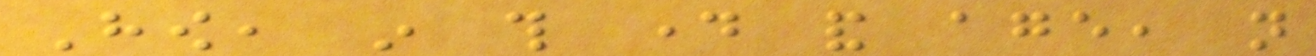How, in this day and age, not
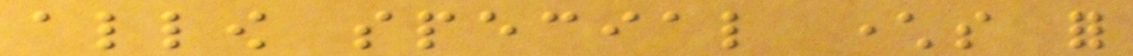allow special characters for
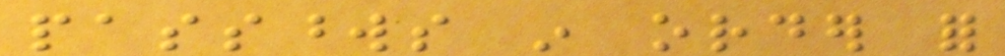passwords in order for
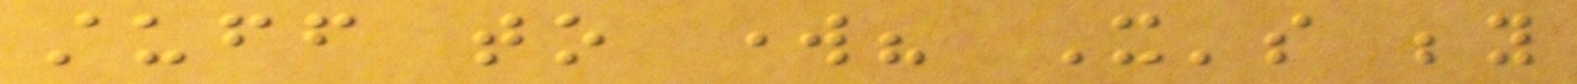stuff to work? It's beyond
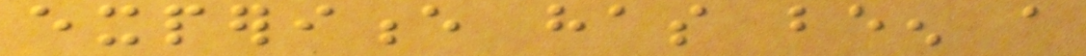experience has been a
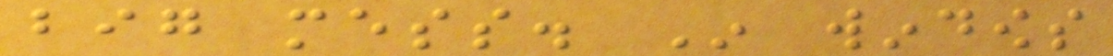big mess. In windows
